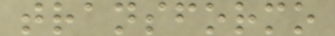transformo
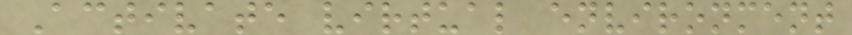Activate virtual environment
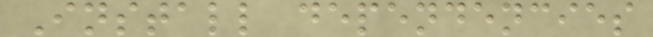Install dependencies
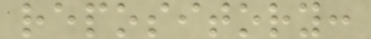repository:
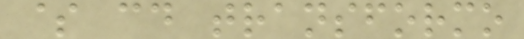$ cd transformo
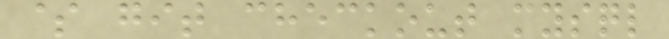$ git checkout mysql
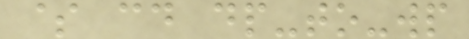$ cd dp-to-wp
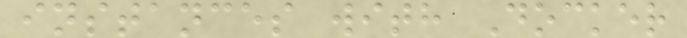instances with Docker
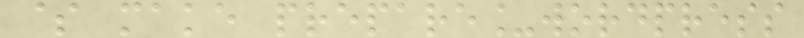$ make prepare_wordpress
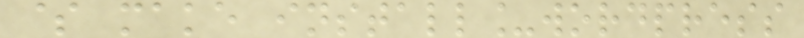$ make install_wordpress
